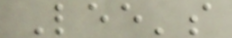Lee's
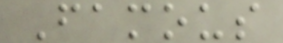Famous
